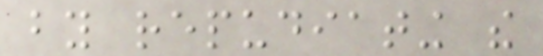by repudiating the
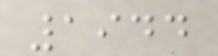1944
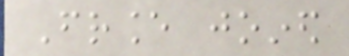France joined
